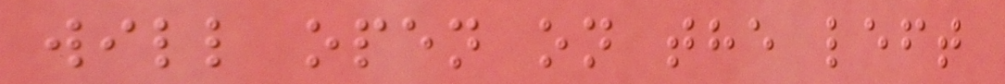will open on the left
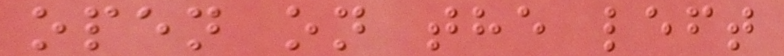open on the left
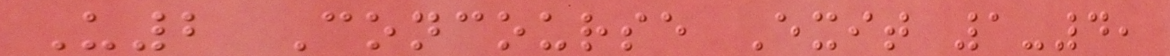U2 Concourse Exit 1-4,
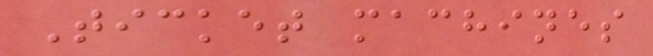Ticket machines
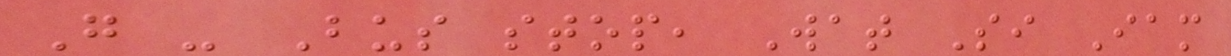G - Bus stop, Wat Si Iam
